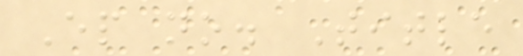Ep no. Title
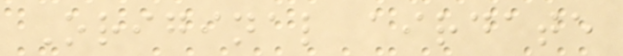Original airdate
